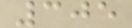305
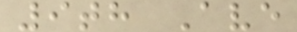9th Ave
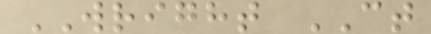WRIGHT CT
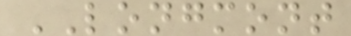LONGMONT
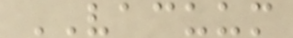VACUUM
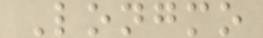Longmo
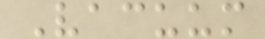Vacuum
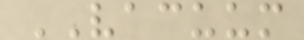VACUUM
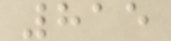815
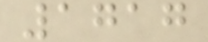1717
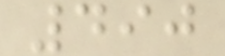490
